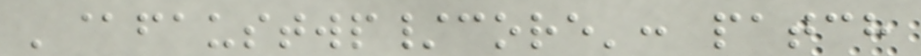'@faustwp/core': patch
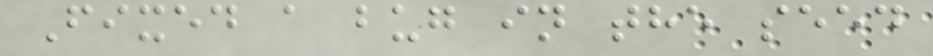Fixed a bug in the seed
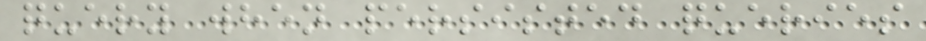query when persisted queries
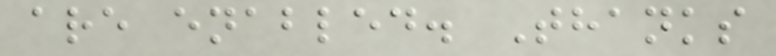are enabled. Thanks
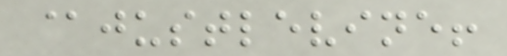@justlevine!
